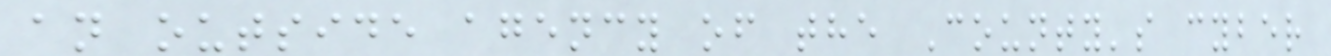an outside agency of the County's cyber
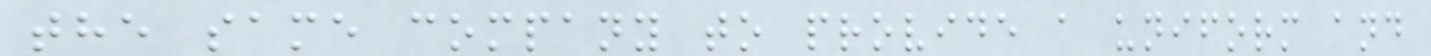the same company to provide a uniform and
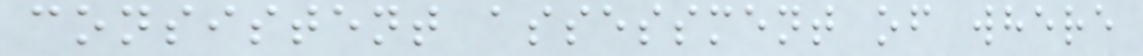consistent assessment of where
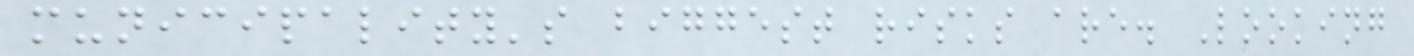municipality's biggest risks are. Looking
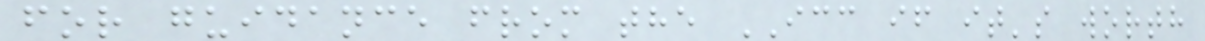for guidance from the ICC if it's worth
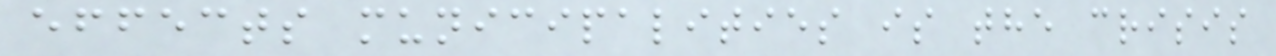effects municipalities is the crisis
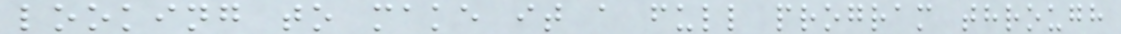looking to make it a full program through
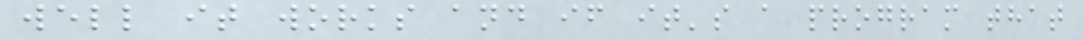well it works and if it's a program that
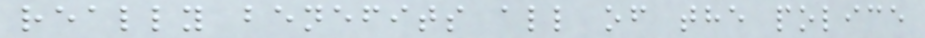really benefits all of the police
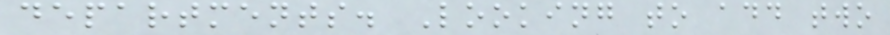departments. Looking to add two
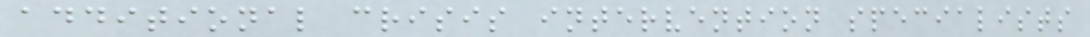additional crisis intervention specialists
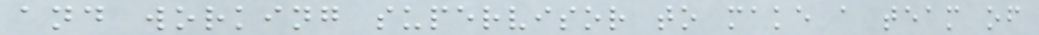and working supervisor to make a team of
